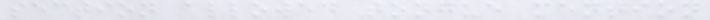section allowed tongue mention
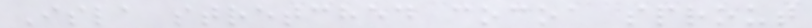Isla stretched cocoa sprout
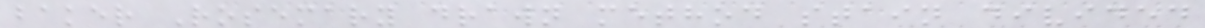baker Rosemary drawn method stain divided
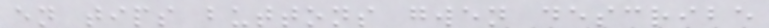en tips buttons gwen describe
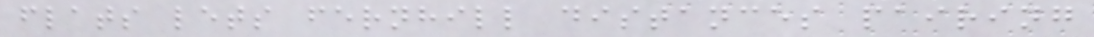flats lets fernhill distances pairing
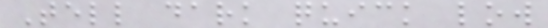Tell dark quick low
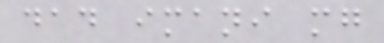dad imani mg
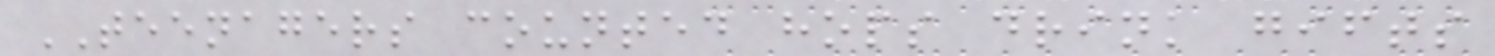TEENAGERS counted hops drink gifts
